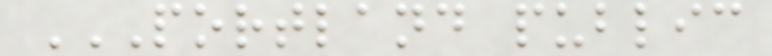PORTLAND PUBLIC
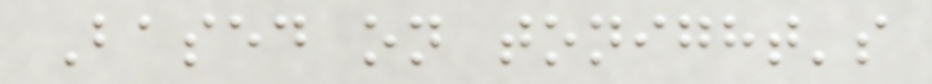Based on tonight's
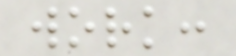work:
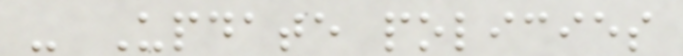- Update policies
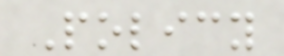Policy
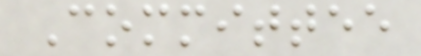Committee
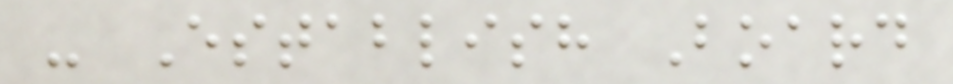- Establish Board
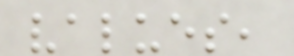values,
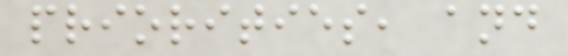priorities, and
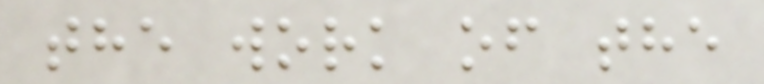the work of the
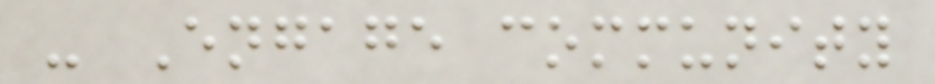- Engage community
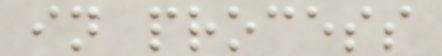in process
